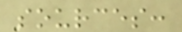sources:
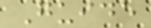Guide
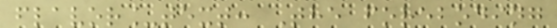flavor_text: The foreboding
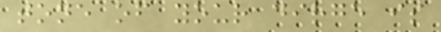tone of your dirge is
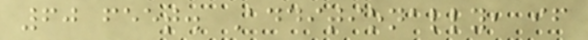60 feet. Additionally, if
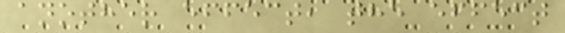another effect, the effect
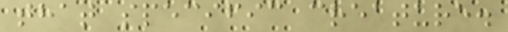that specific creature.
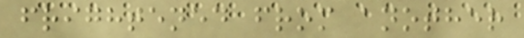frightened from another
